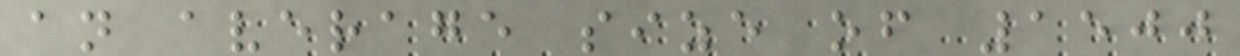an average size of 1500
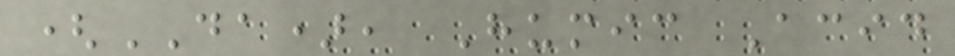(DA), Humic Acid
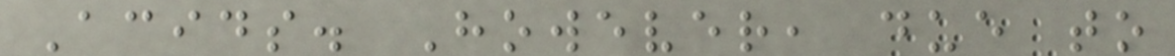Acids. However, due to
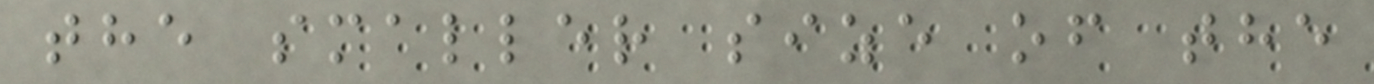the smaller size of the
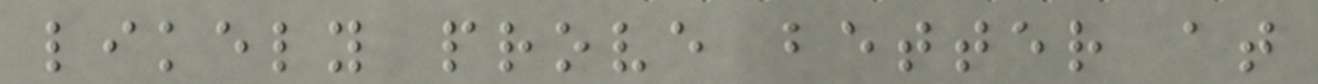likely prove better at
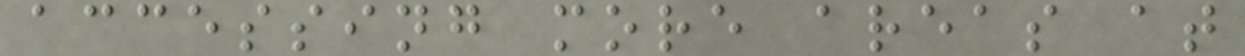accessing more areas at
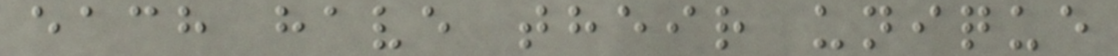each have their unique
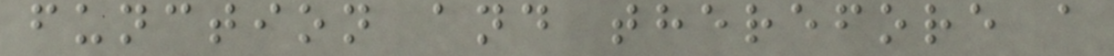function and therefore a
